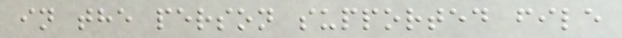in the person supported file
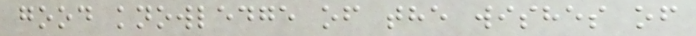good knowledge of the wishes of
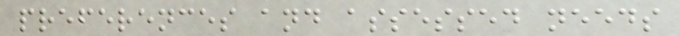preferences and assessed needs
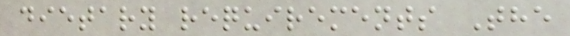dietary requirements The
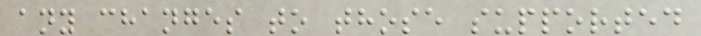any changes to those supported
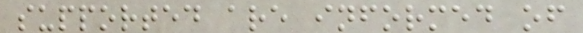supported are informed of
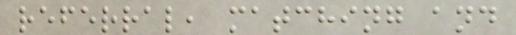referral, matching and
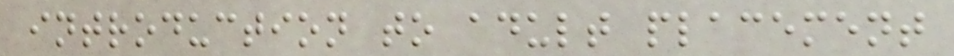introduction to adult placement
